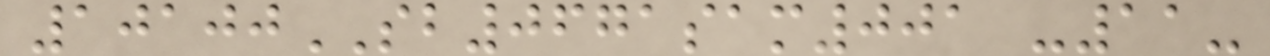10100SB0671sam001 -11-
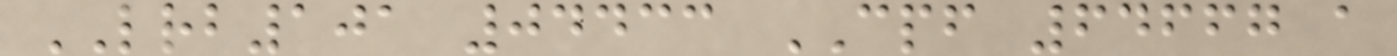LRB101 04433 CPF 64667 a
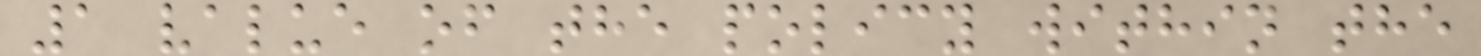1 value of the policy within the
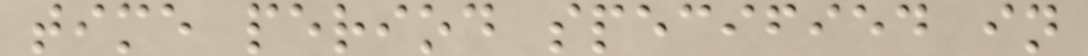time period specified in
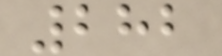282
